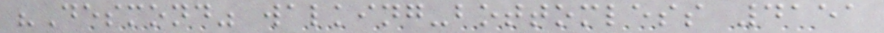"Desmond" walking-bottomless 4151
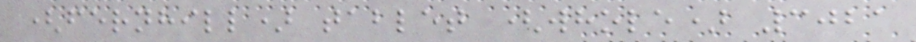(fernhill) tablet (whole) 3021
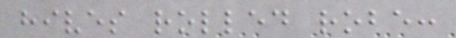hives rolled robe:
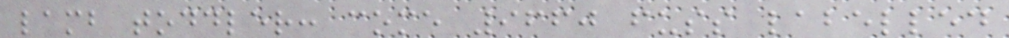lamb toddler: come 9660 fuss labelled
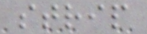strip
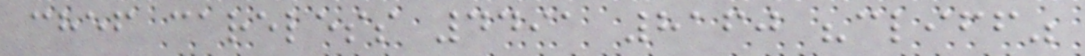chef careless 4491 8160 "cliff"
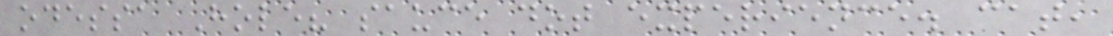odessa Hole? sauce dot experience. cat,
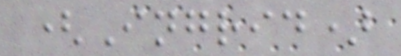(Ingrid)
